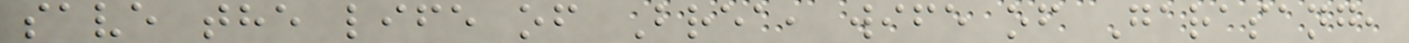save the life of Brea, wife of Garasang,
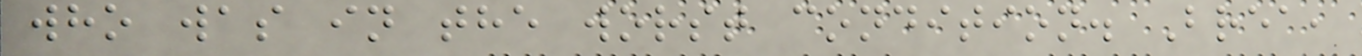who was in the worst condition. Brea,
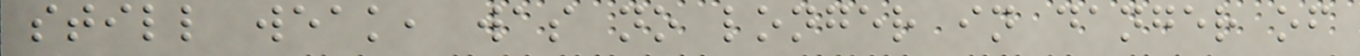still weak, was no longer in danger of
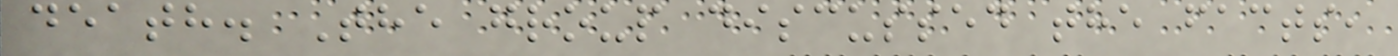death. The group discussed the facts,
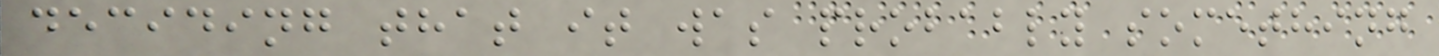deciding that it was probably something
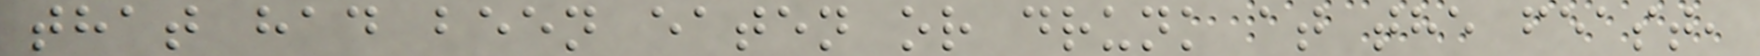that had been eaten or drunk at the feast,
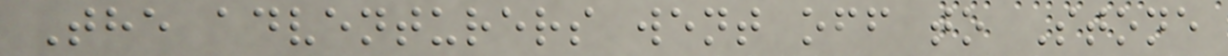The adventurers went off to Stone
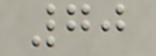70
